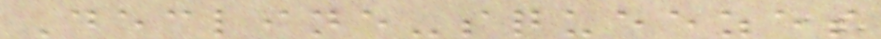Decline-squeezes
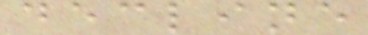decline
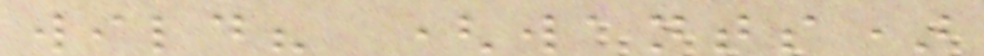wild? (wants)
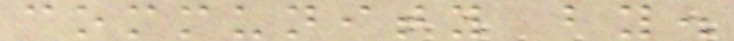community by.
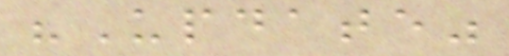"Update"
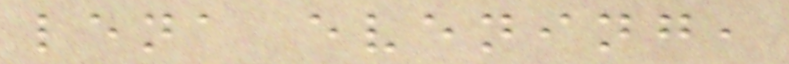lena evening,
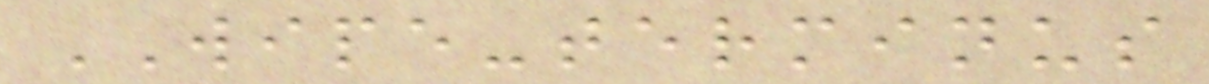WIPE-terminus
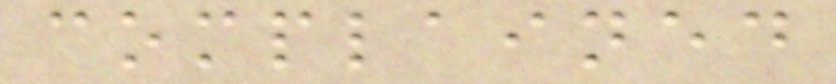complained
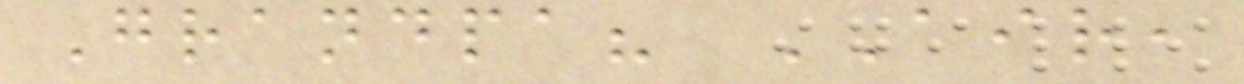Grandpa? AIR,
